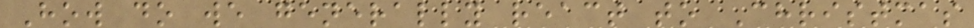How do we generally react to Christmas
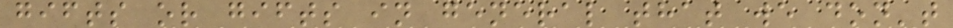gifts or gifts in general that we don't
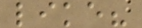like?
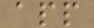app
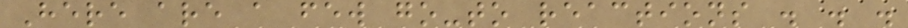Here are a few go-to reactions . . .
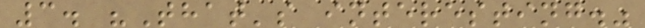3. "That's interesting."
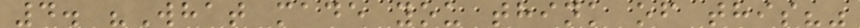4. "What made you think of this?"
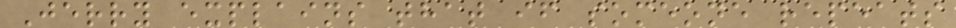Jerry explains that if someone repeats
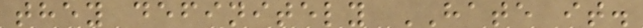they definitely HATE it.
